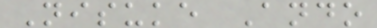Nisuke Ando
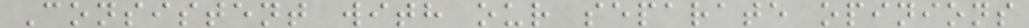Consistent with our separate opinions
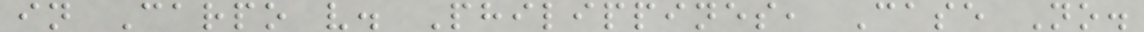in Carpo v. Philippines, Case No.
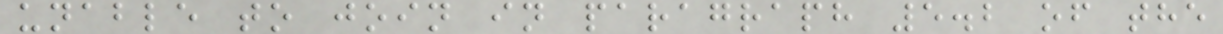unable to join in paragraph 5.2 of the
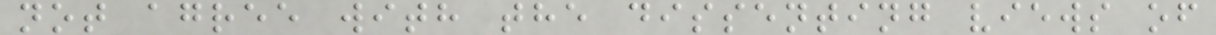not agree with the dissenting views of
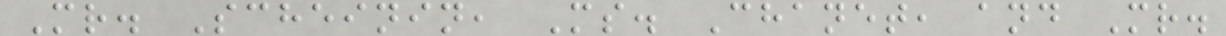Mr. Scheinin, Ms. Chanet, and Mr.
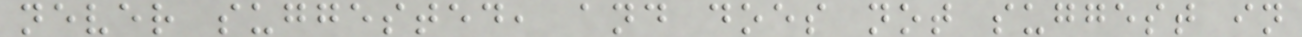never suggested, and does not suggest in
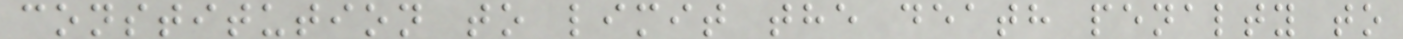constitution to limit the death penalty to
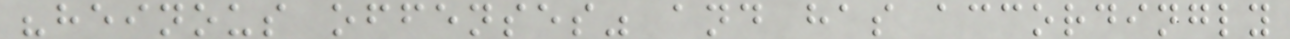"heinous offenses" and has accordingly
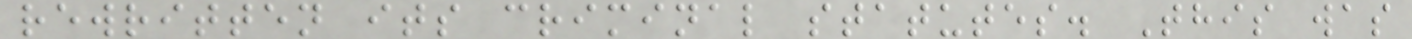rewritten its criminal statutes. This was
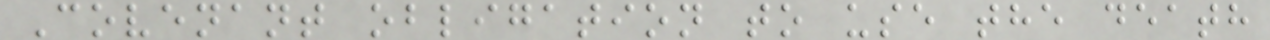Covenant obligation to use the death
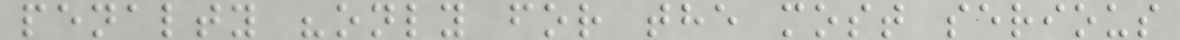penalty "only for the most serious
